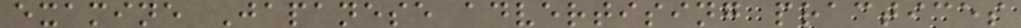examine Japanese advertising practices
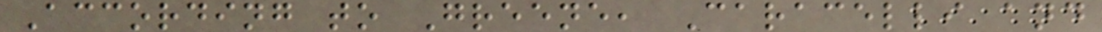According to Greene, Caracelli and
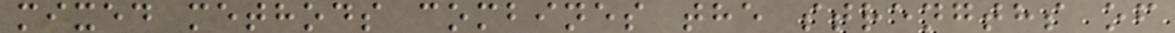mixed methods combines the strengths of
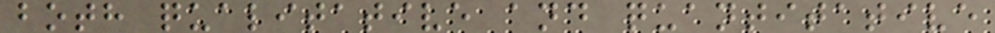both qualitative and quantitative
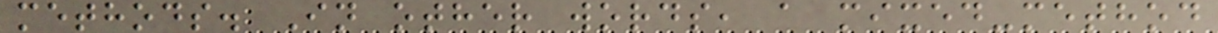methods. In other words, a mixed-method
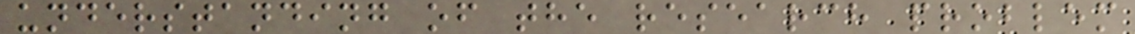understanding of the research problem
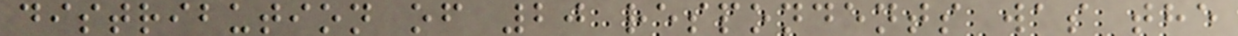distribution of 20 respondents was the
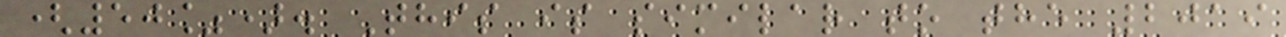(50%). This is similar to the 2019
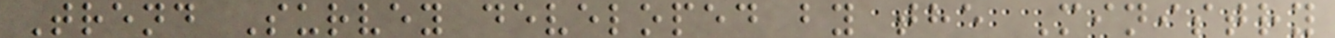Trend Survey developed by the Ministry
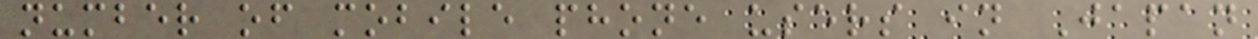number of mobile phone users in Japan
